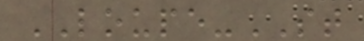LOUPE-ST
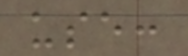use:
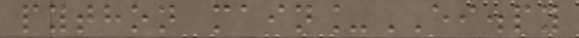python main_EI.py
